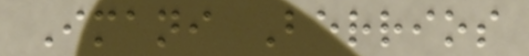Imani Berrios
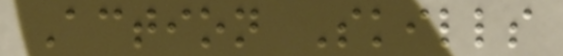Action Skills
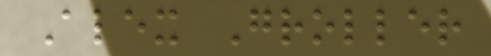Alex Groller
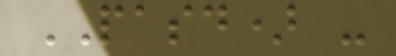PASD) -
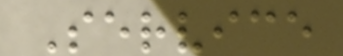Service
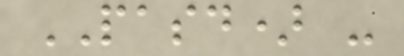PASD) -
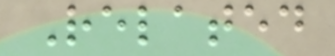Related
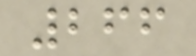266
